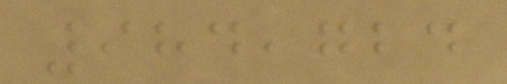984,724
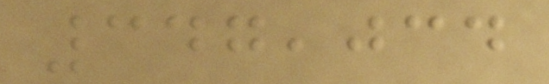347,034
